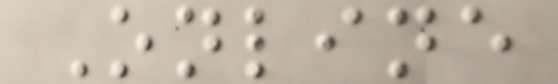Online
